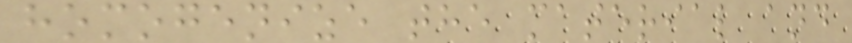homogenize the material and
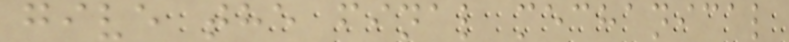give the final mechanical
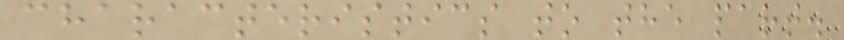characteristics to the part.
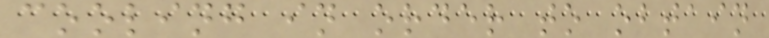cooling in order to obtain
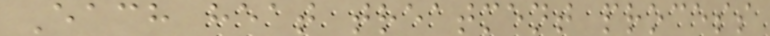Each heat treatment process
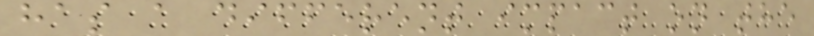has a different impact on the
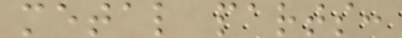metal parts:
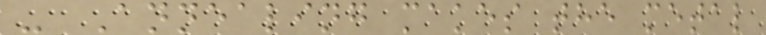- Annealing makes the metal
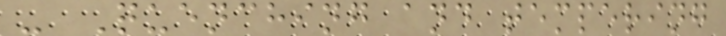- Quenching and tempering
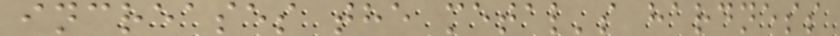increases the metal's hardness
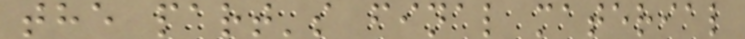the part's final material
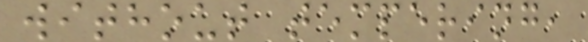without tempering,
